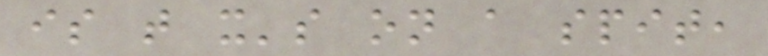is that it's on a spit,
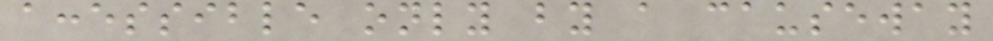accessible only by a causeway
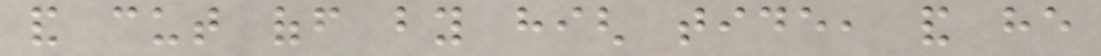and cut off by high tide, and he
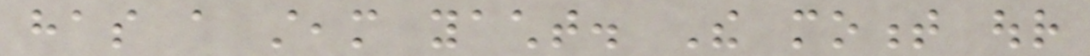has a steam yacht. The moment our
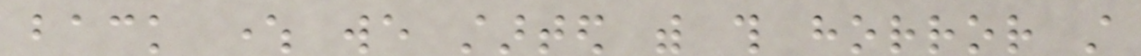back where we started with this horror still
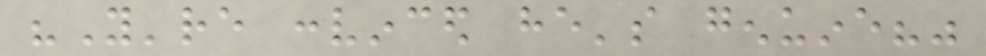"You're convinced he's genuine?"
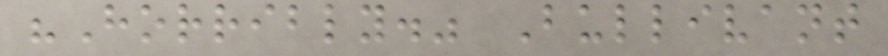"Horribly." Bullivant
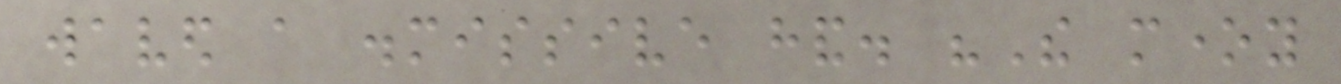waved a dismissive hand. "The money
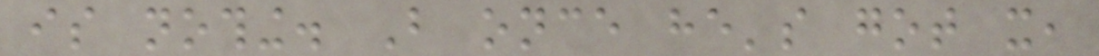is nothing. But once he's got it,
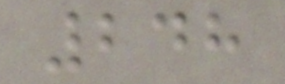248
